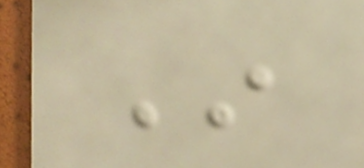In
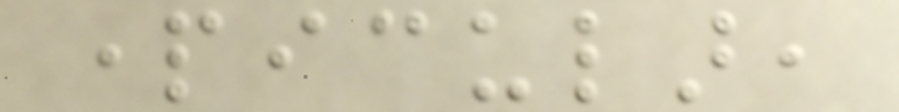particular,
